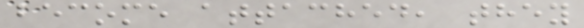become attached, they
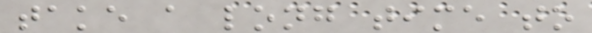take a long time to
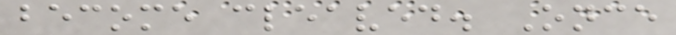become cleaved. Once
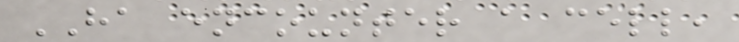HA encounter a cell,
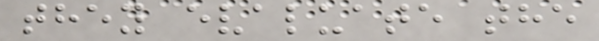they evaluate the
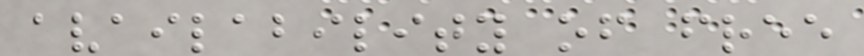availability of free
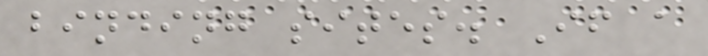binding sites. If a
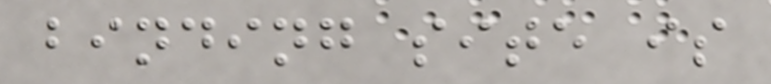binding site is
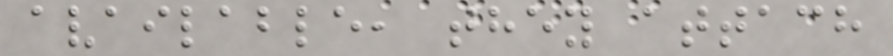available, they attach
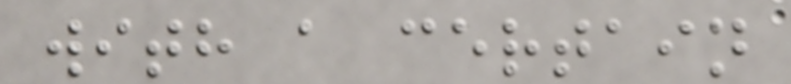with a certain
